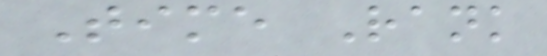Time Rank
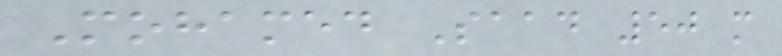Mohamed Saad 50 m
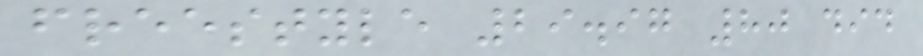freestyle 29.97 80 did
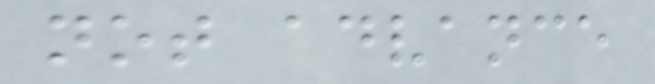not advance
